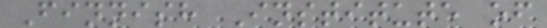Finnish Institute of
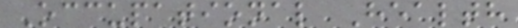Occupational Health
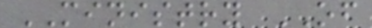MINISTRY OF
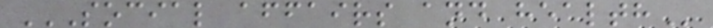SOCIAL AFFAIRS AND HEALTH
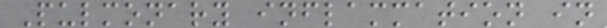Pulmonary inflammation in
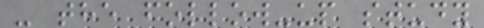- the follow-up study
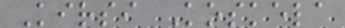Kirsi Koskela
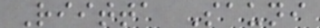Riitta Sauni
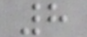8
